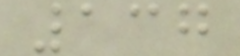137
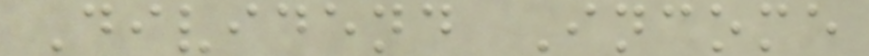Dividend Income
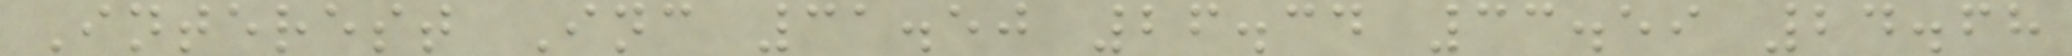Interest Inc 31.50 26.34 33.59 24.68
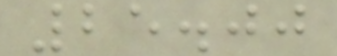25.00
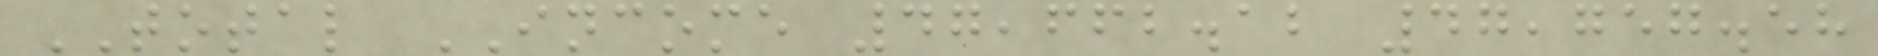TOTAL INCOME 47,662.12 47,757.58
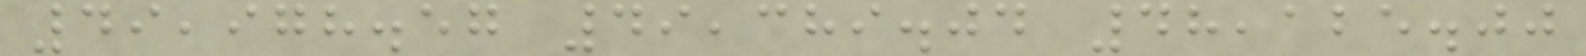49,978.57 49,389.04 48,125.00
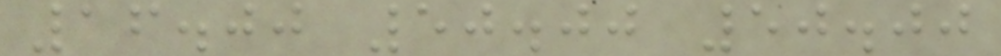16.00 50.00 50.00
